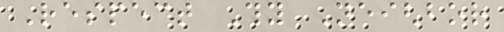Respect Thy Neighbor
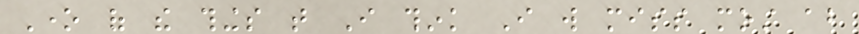One of the things that I think I will miss most about
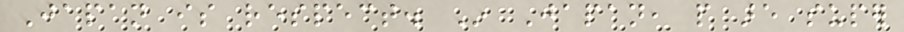Japan is respect. In Japan, people are super
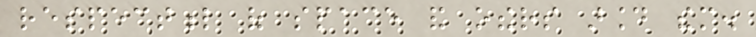respectful of space and others around them.
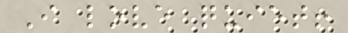I love quiet!
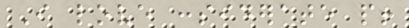I love considerate people!
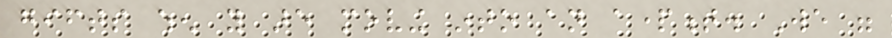gifts when you are moving into an apartment. We were
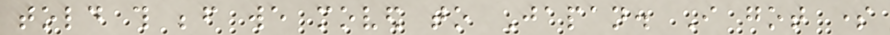told this before we moved to Japan. I got some
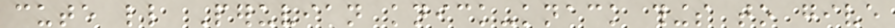cute little Peruvian knick-knack things to give
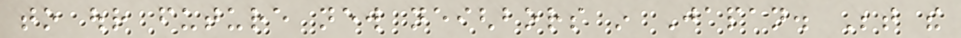to our future new neighbors in Japan. Between the
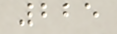225
